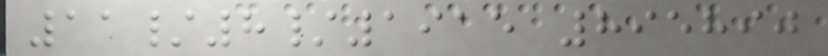11/8/1915 895890
